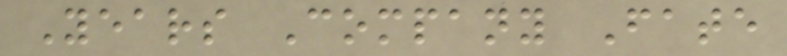Years Company Fate
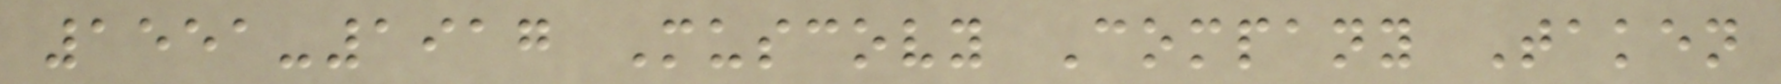1551-1917 Muscovy Company Taken
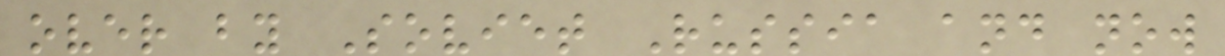over by Soviet Russia and now
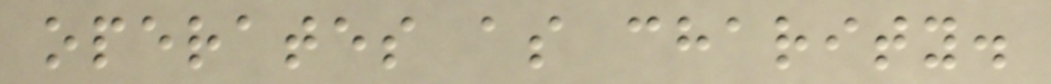operates as charity.
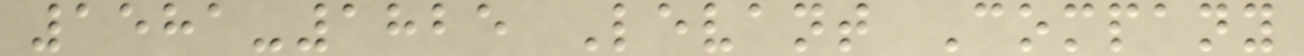1581-1825 Levant Company
